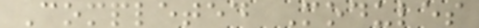Completed Modules
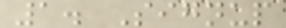1. Signup
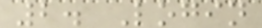2. Login
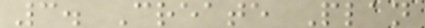3. Create Plan
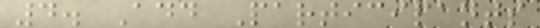4. Add Participants
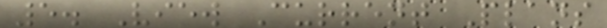5. View Current Plans
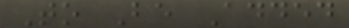To Be Added
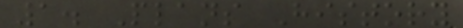1. Plans History
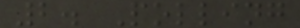2. Polling
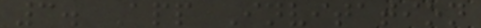3. App Invitation
